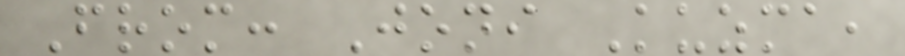From: Joni Kuzma,
